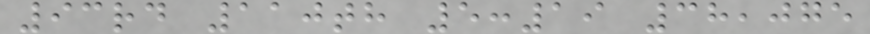93rd 110th 5:19 38,075
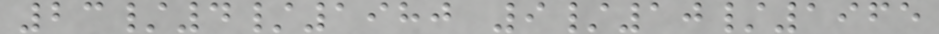23/4/1980 9/10/1965
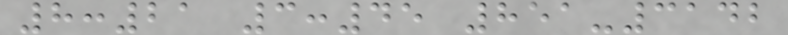8:21 3:45 851-3142
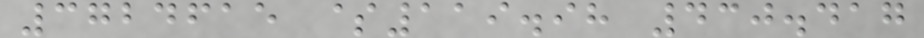3724615 $119.98 430.417
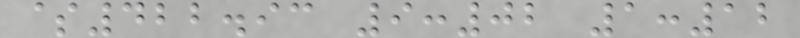$422.93 9:02 1:12
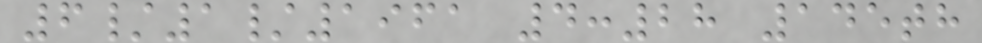6/1/1961 4:28 145th
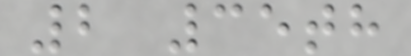2 35th
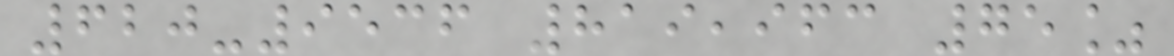620-9536 819,963 75%
